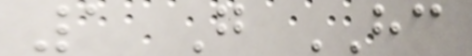1 G HC
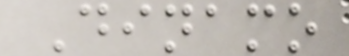Dinamo
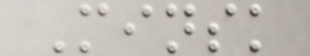Minsk
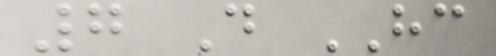7 D HC
